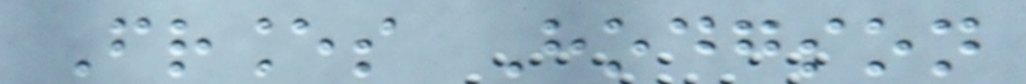Frances Hodgson
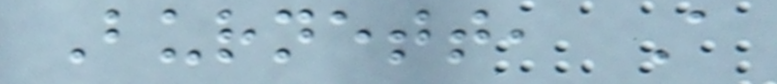Burnett, A
